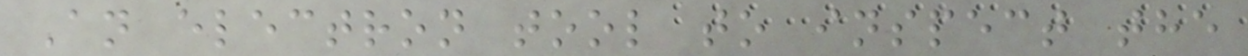An electron tool to inspect the
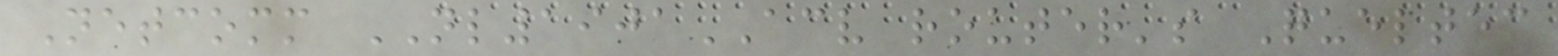Netcomm NL1901ACV router's Queltec
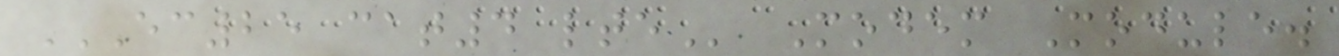EC25 CAT4 LTE Modem Module.
